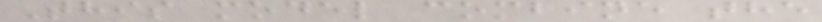This model combine the
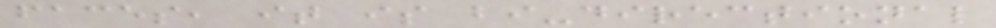faces, it is bi-directional
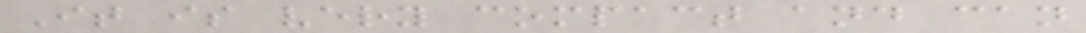It is very compact and can
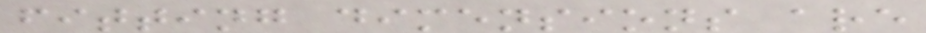fitting dimensions are
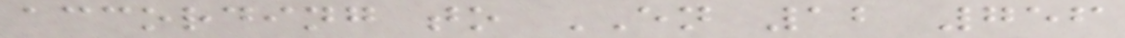according to EN 12 756
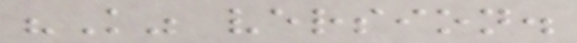"K" version.
